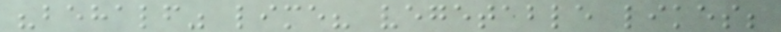"behalf" lime? vegetable likes;
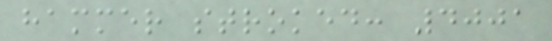hammer stroked: 4001
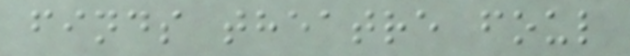finds theatre foul
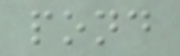pond
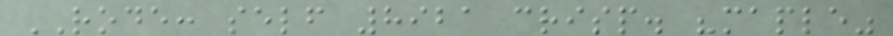RODE: self 8921 crisp. "maple"
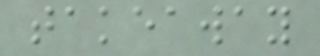takeaway
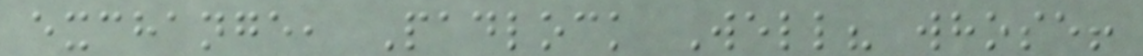exchange, Padlock Well? whose!
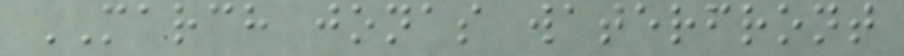MARCH jonas waterfront
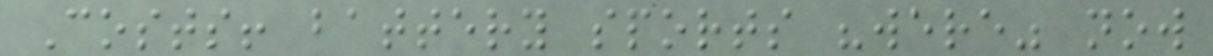Costs! battery sports "were" now
